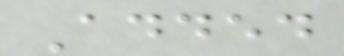Added
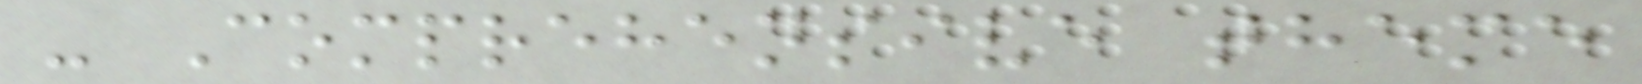- Comprehensive theme
